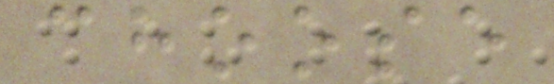choose
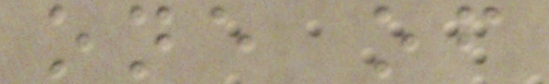one of
